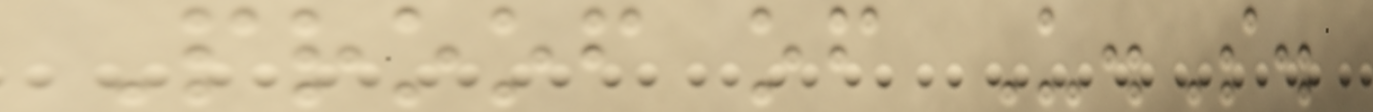Proof of U.S.
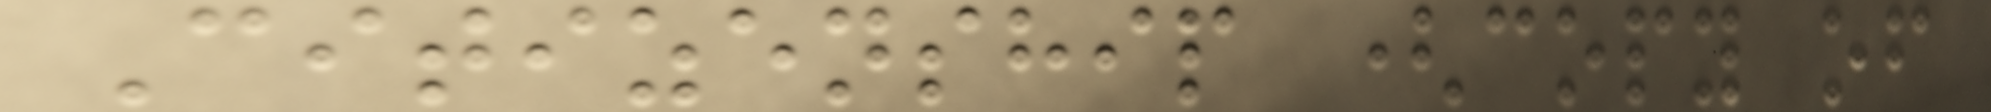Citizenship (copy of
